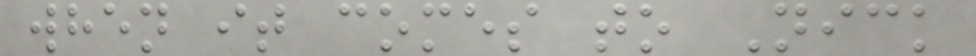when it comes to Nick
